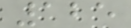125
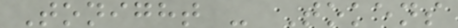Tonight - Tokens
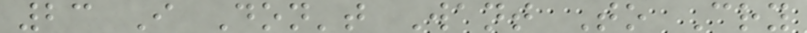23 I Don't Want To Cry
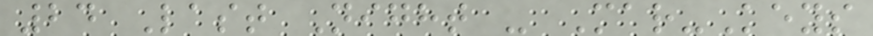24 Last Night - Mar-Keys
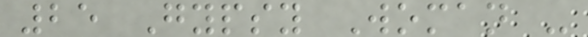25 Gypsy Woman -
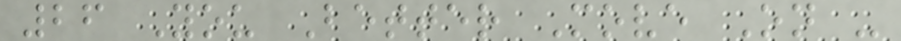26 You Better Move On -
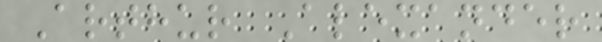Arthur Alexander
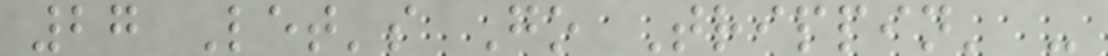27 Let's Go Trippin' -
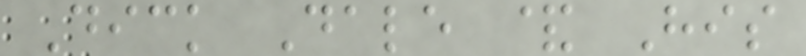Dick Dale & His
